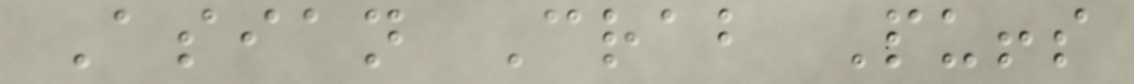Asian Crab Puffs
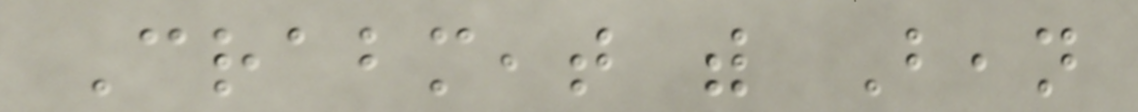Crabmeat with Bean
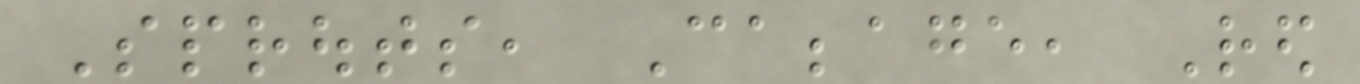Sprouts, Cabbage, Red
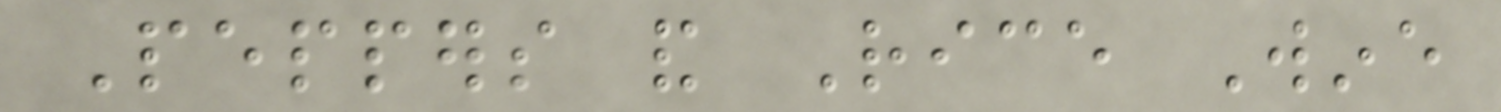Peppers and Rice Wine
